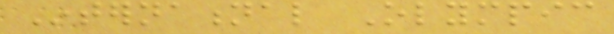International Olympic
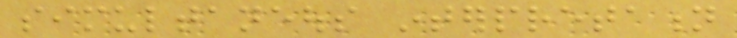simultaneous interpretation
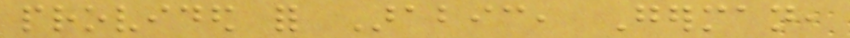provided for Arabic, German,
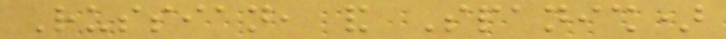Russian, and Spanish)
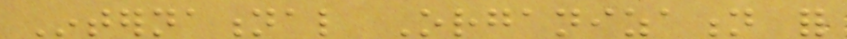International Organization for
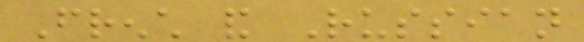French and Russian
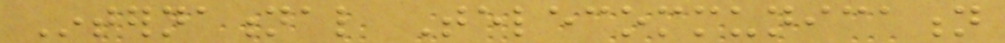International Telecommunication
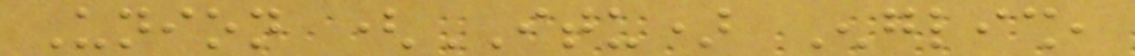Union (ITU) English,
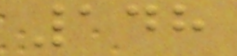148
